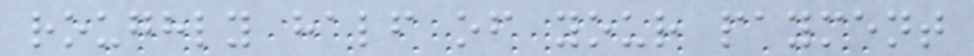roughly half of your payment
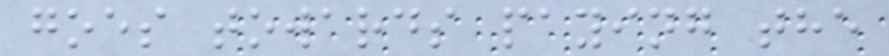goes towards paying the
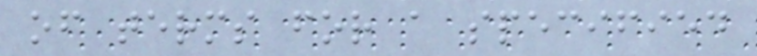of terms for a specified
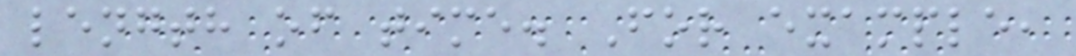length of time. For example,
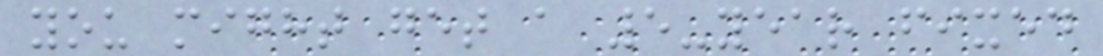you might get a 5-year fixed
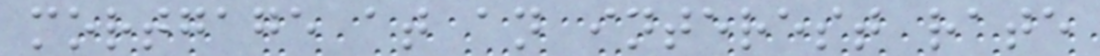mortgage at an interest rate
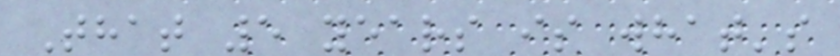That 5 years is what's
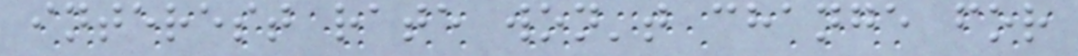interest rate won't change for
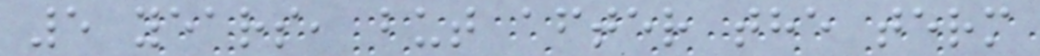5 years, but after the term
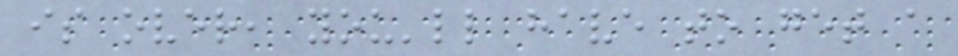is over, you'll have to get a
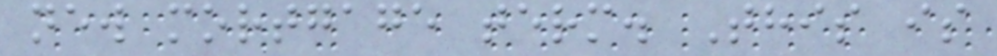new mortgage term. This is
